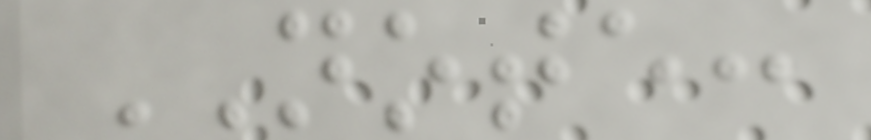NOTE:
